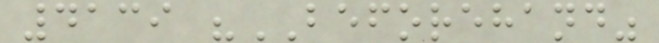4139 "BEFOREHAND"
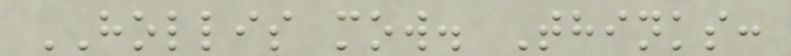HOLLIS mow. Thinks:
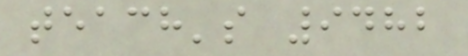teach's 9482
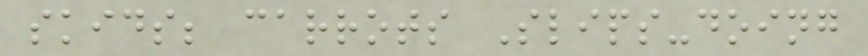skids; carrots Slips-doing
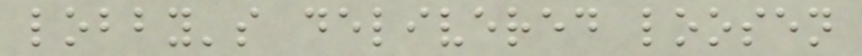lobby's delivered loosen
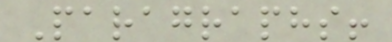Paragraphs!
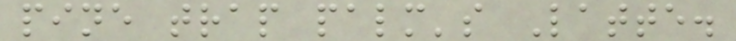pine trap palm's Latte.
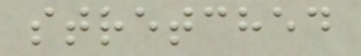stretched
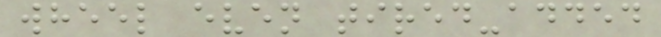wheel even tired-added
